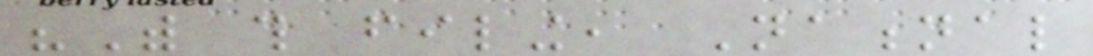"With this filing, National
